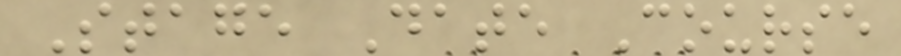Stage Date Course
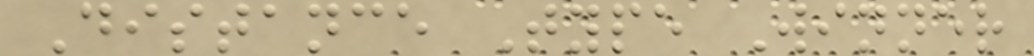Distance Type Winner
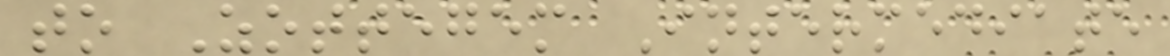to Zottegem Intermediate
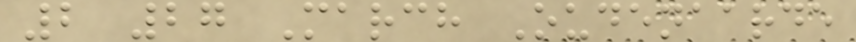2 27 March Oudenaarde
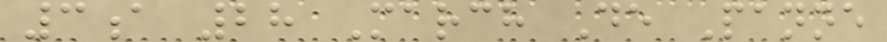3a 28 March De Panne
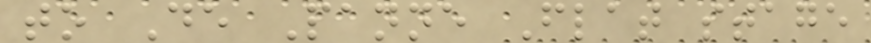to De Panne Flat stage
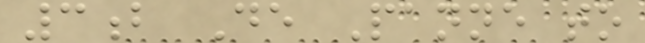3b De Panne to
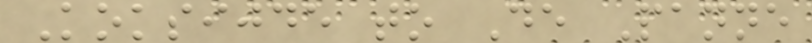Koksijde to De Panne
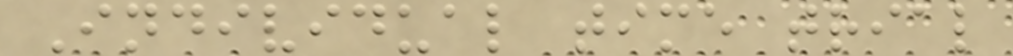Individual time trial
